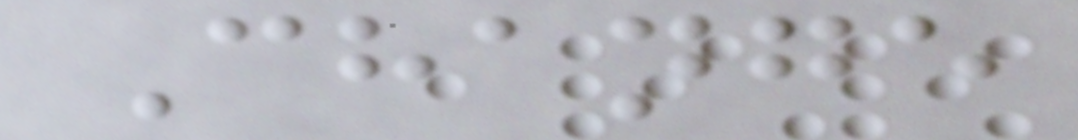Change
